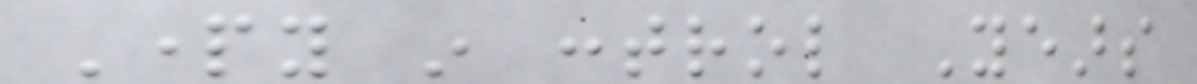Party in control Years
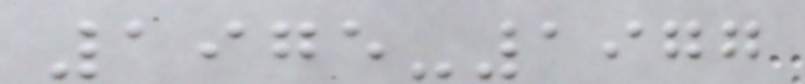1975-1977
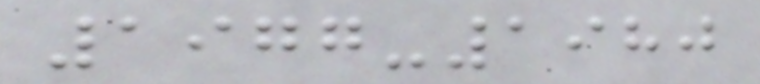1977-1980
